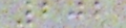202
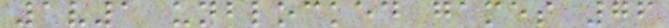1v1 unblocked games 76
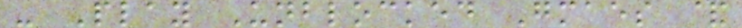- Play Unblocked Gmaes &
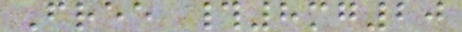Free #8mg20
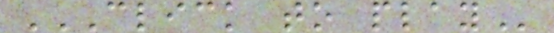CLICK TO PLAY
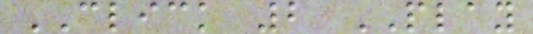CLICK 2 PLAY
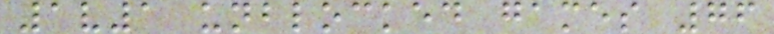1v1 unblocked games 76
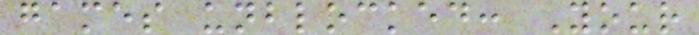games unblocked: Your
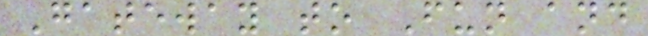Gateway to Fun and
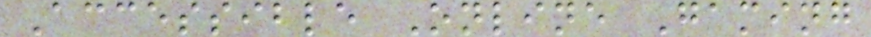Accessible Online Gaming
